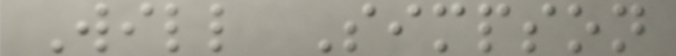Will Simpson
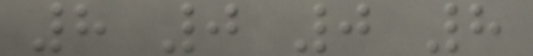8 0 0 8
